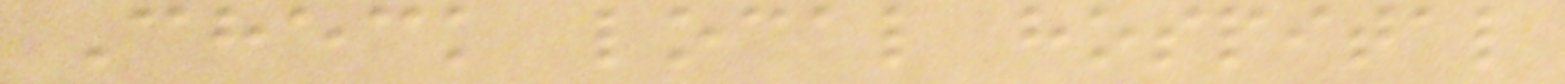Check local hospital
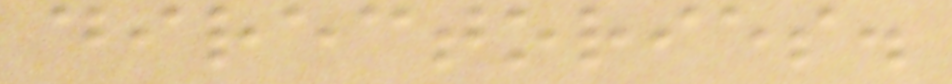directories.
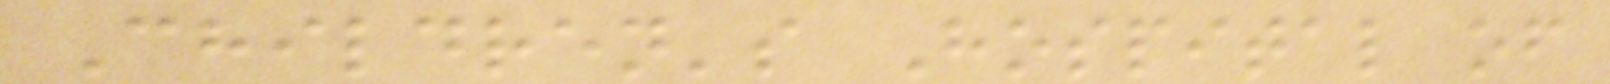Children's Hospital of
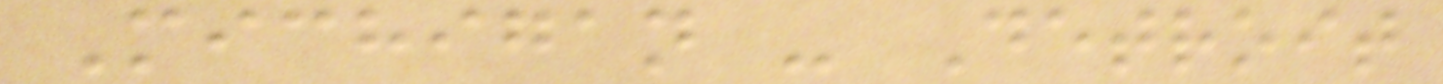Michigan - Detroit
